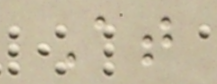At
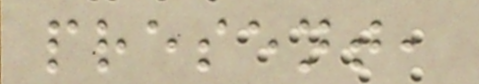present,
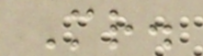Mr.
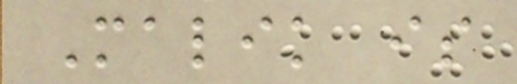Malik is
